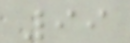99
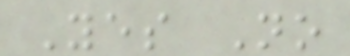Yes No
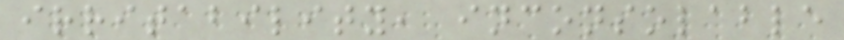irritability, inconsolable
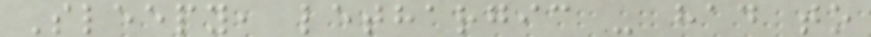Sleepy, lethargic - had to
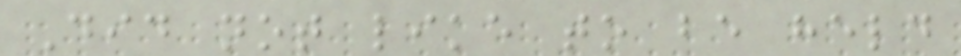Did not like to be held
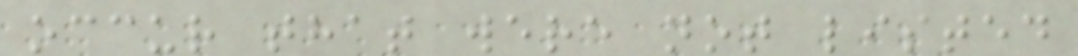occur that were not listed
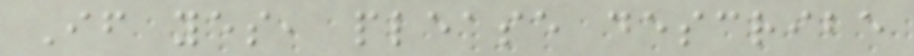If yes, please describe
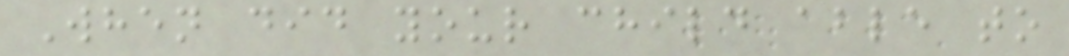When did your child able to
